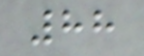88
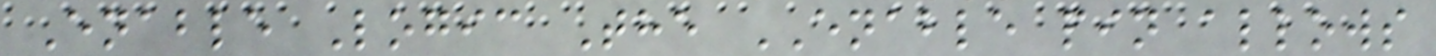Enable Logic The ENABLE pin allows
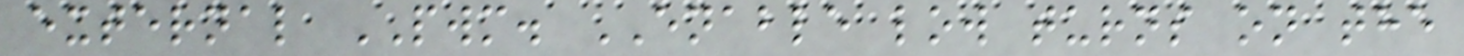external PWM. ENABLE low turns on the
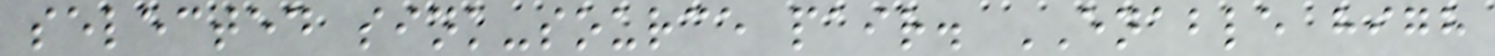selected sink-source pair. ENABLE high
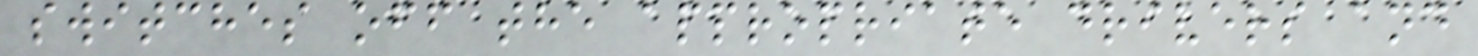switches off the appropriate drivers and
